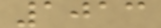1013
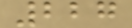227
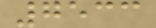7533
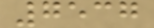7537
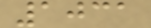1031
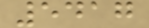5417
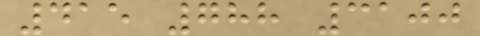415 788 3100
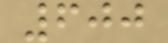600
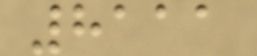8111
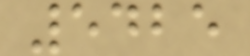5425
